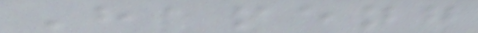Hameng
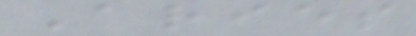Aries
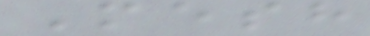Mesh
